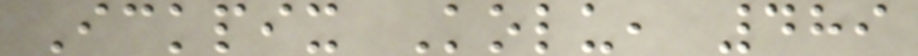Ickpix Kolu, 489
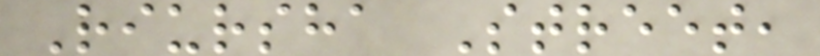Riursha Street,
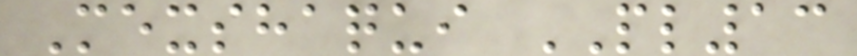Mexshaqui PL13
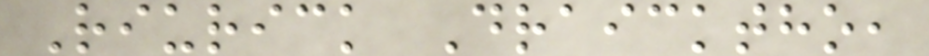Riurick Draicktho,
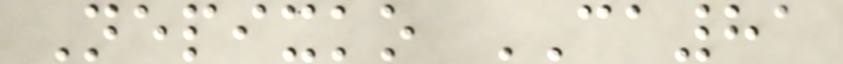Nepixko CA81
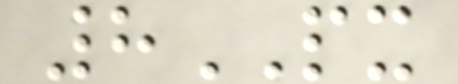8PX
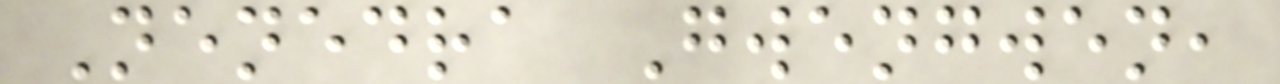Nenedra Gwengwen,
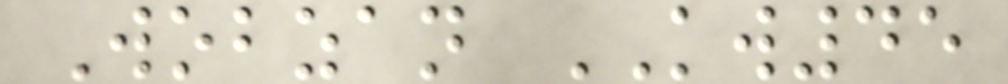Wobzan KW45
